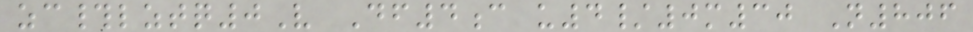zc#lztq0V Df4c u4/0m30 N806
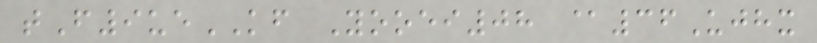tF9ueKF Yooei08 @36Ujhx
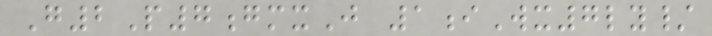G2P7gmxJ 1iWx7ly/
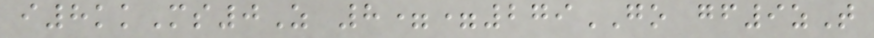i8kkMs0Z 8==279GO gf9zT
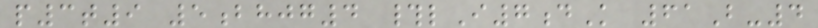p3t9 5bhjg4 #lI7dK 61B-4
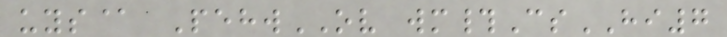uys@ PehwOV wm#CsHI7
